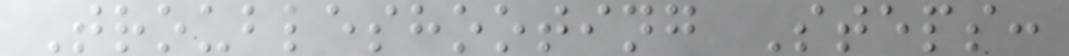Troubleshooting Steps:
